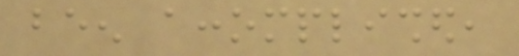been accomplished,
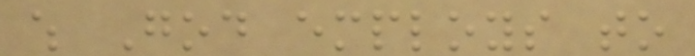which God employs to
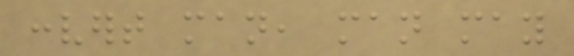convert man, man may
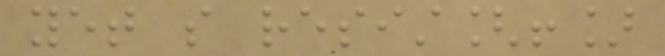yet so resist[!]
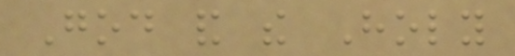God and the Holy
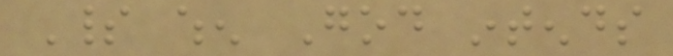Spirit when God intends
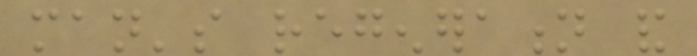man's regeneration and
